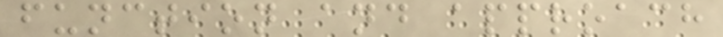function and approach
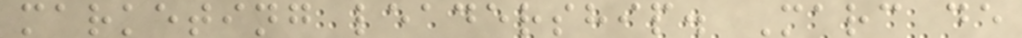marketing leadership. Marc de
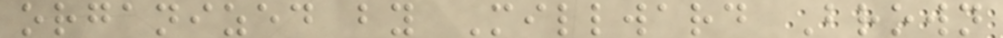organized by Millward Brown
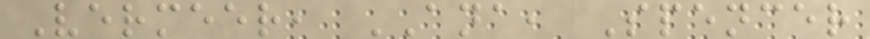Vermeer, ANA, Spencer
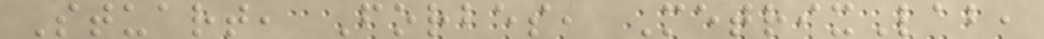Stuart, Forbes, MetrixLab,
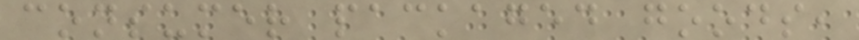consumer packaged goods,
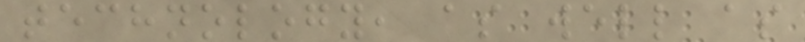technology, as well as
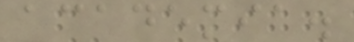academia.
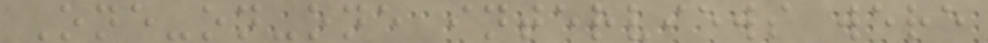One-on-one interviews were
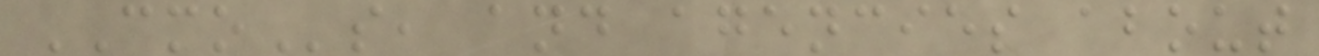CMOs, and agencies about
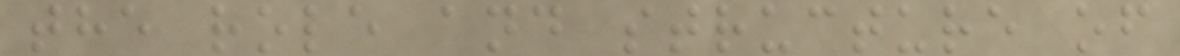the role and structure of
